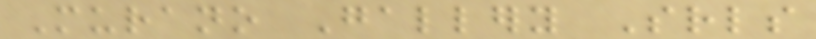Murano Gallery Srls
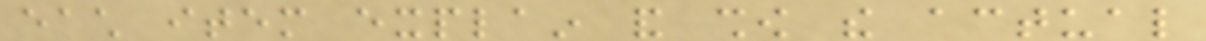each item explain and show the actual
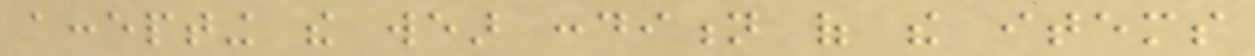accepting the wear condition of the items
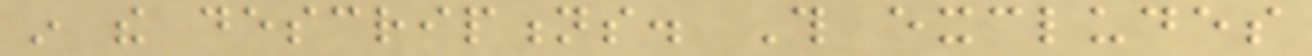in the descriptions. This excludes
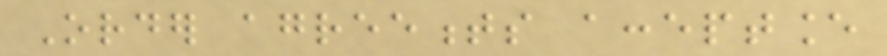Order agreements acceptance
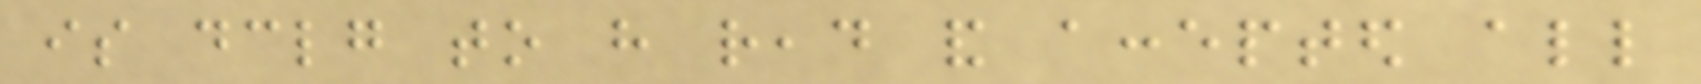is declaring to have read and accepted all
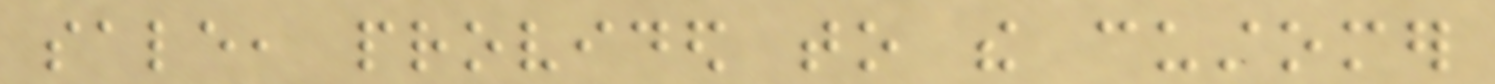sale, provided to the customer
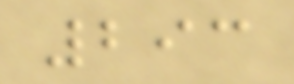293
